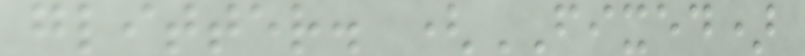glitter. (FIXED)
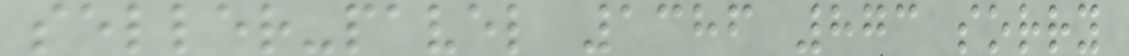seller-pavel 1386 873 sorry
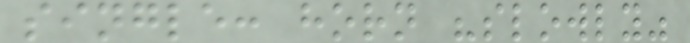single: horn "slowly"
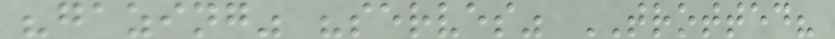"gazing" "serves" TROTTED?
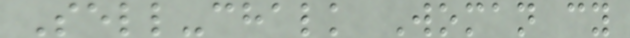Sell-chalk Woman cy
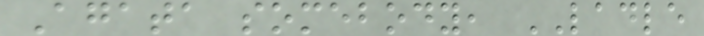Agata somebody, LADLE
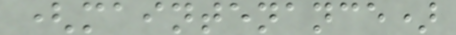(maintenance)
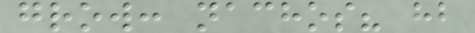grow: nachos? hb
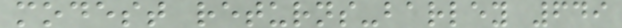modest returns-barley 649
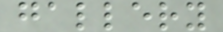gallery
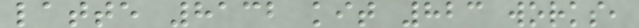latte 8132 kit 823 works,
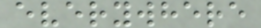everywhere
